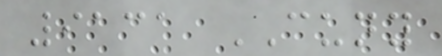9131 CUNY
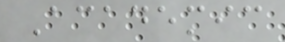Academic
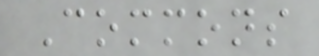Commons
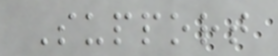Support
